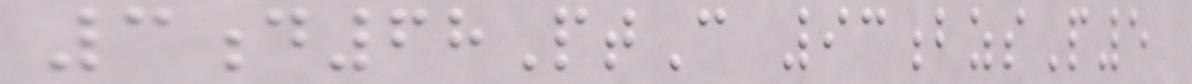3d68PtC 93bzsP5
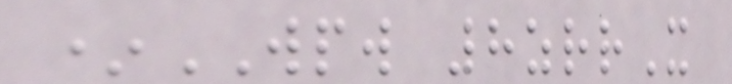*WPW 8zrrX
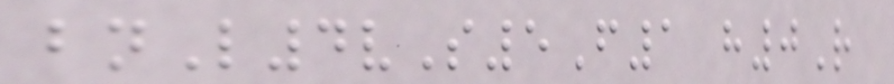bnL4vS5F1 h0R
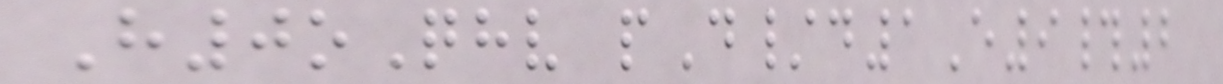H0oQhv pD/d1E9#2
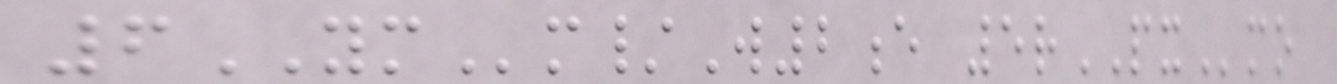6YMm/W2e 5rPXmo
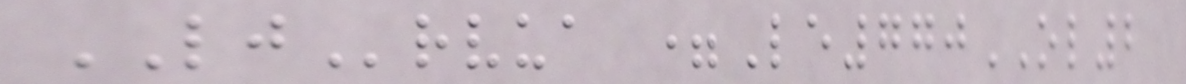LJrvua =Le770OL2
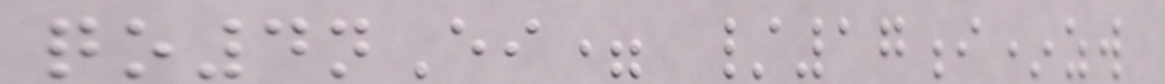qo4nEi= /17i*zw
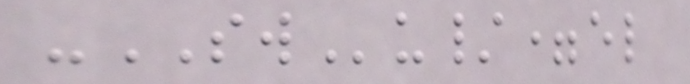-SWu/=el
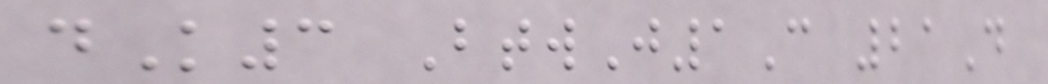dK3 BtwJ1C 21D
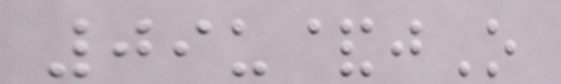09u&jO
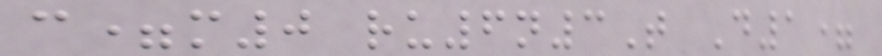c=m0 ru6n3T D1=
